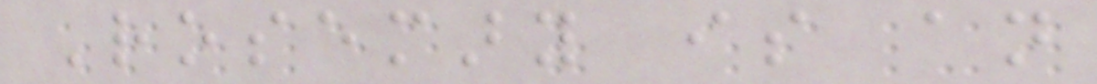Rosemary is an
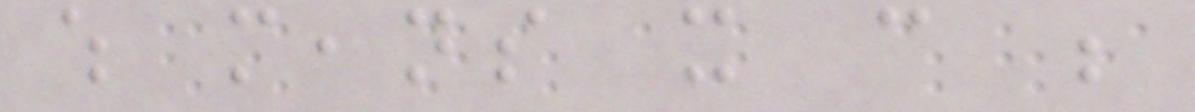which means it can be
